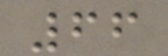66
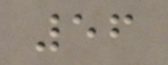56
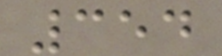354
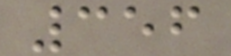356
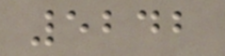5242
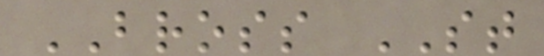BROSS ST
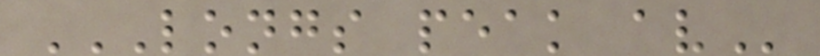LONGS PEAK AV
